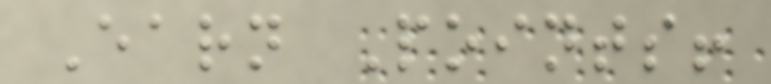Earn Points!
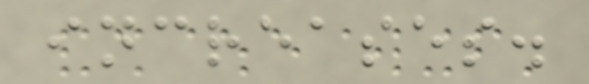increases.
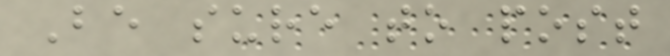Be sure to post
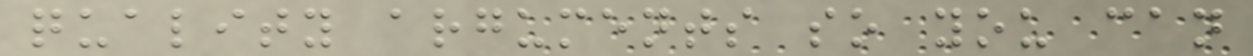quality arguments so you can
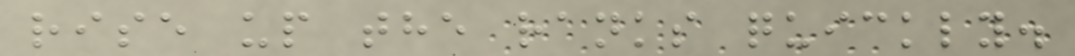rise up the ranks quickly.
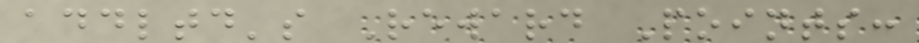addltd's Reward Points:
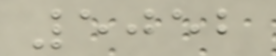5052
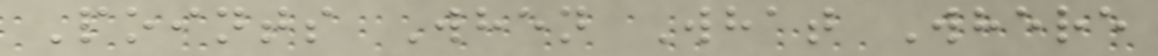Points When What Where
